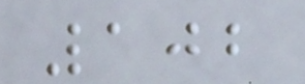102
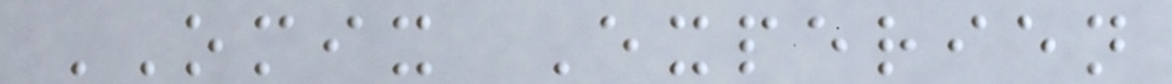OMIX Experien
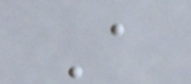A
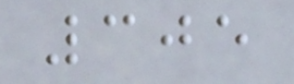305
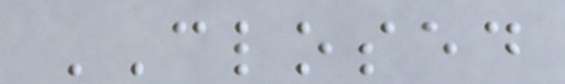CLOSED
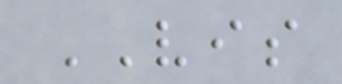VIS
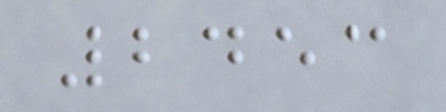2453
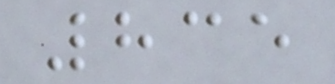835
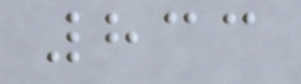833
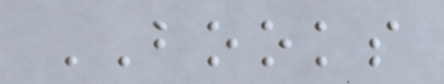BOOKS
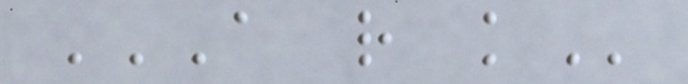A R K
